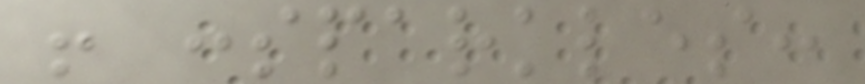! :sparkles:
